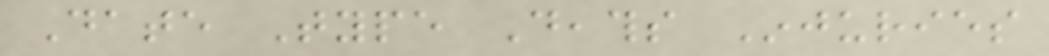Date Type Deaths Injuries
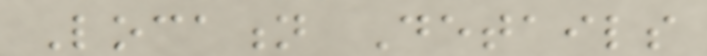Location Details
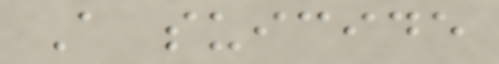A suicide
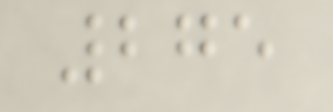275
